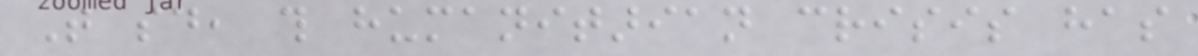That said, this humanitarian crisis has
